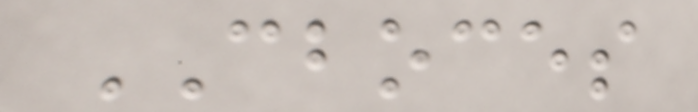CBOCES
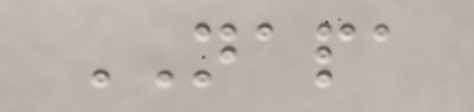NAPA
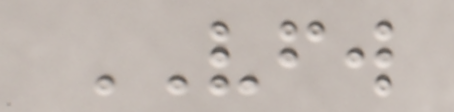VFW
